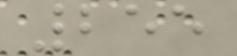255
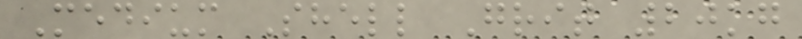Medium Shell Grit 20kg
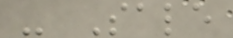- Sale
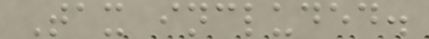Tax included.
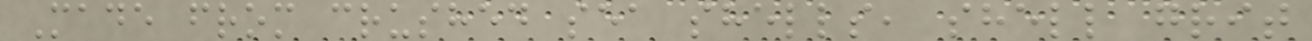Made from crushed sea shells, shell grit
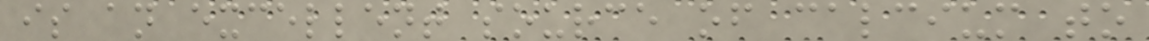is an excellent source of calcium to
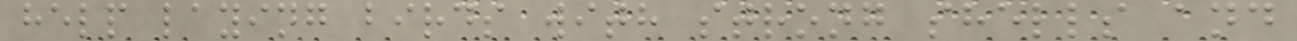help laying birds with strong shells and
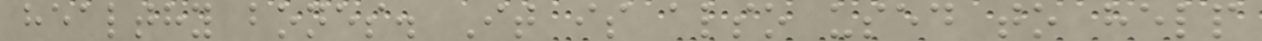healthy bones. It is also used to help
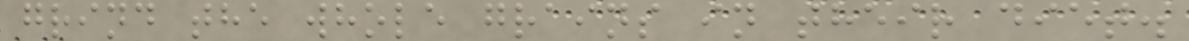grind the whole grains in their diet.
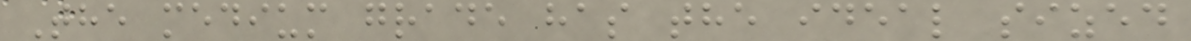The medium grade has the ideal sized
